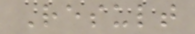Result
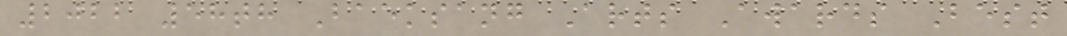2022 58th Baeksang Arts Awards Best
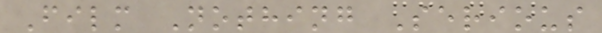Film Nothing Serious
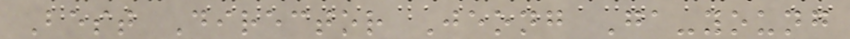Best Director Jeong Ga-young
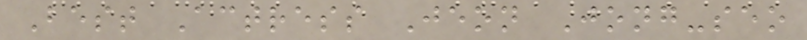Best Actress Jeon Jong-seo
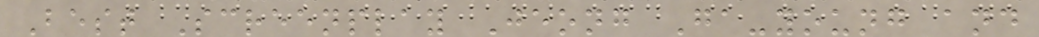Best Screenplay Jeong Ga-young and
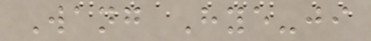Wang Hye-ji
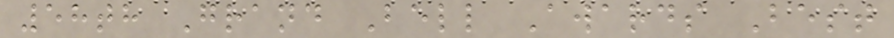58th Grand Bell Awards Best
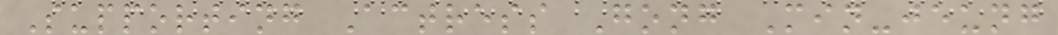Supporting Actress Gong Min-jeung
